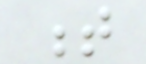t
